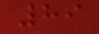89
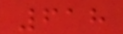618
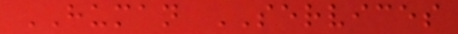HUMAN SERVICES
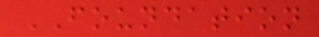FOUNDATION
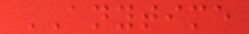ANYTIME
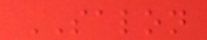SALON
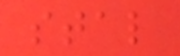stal
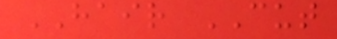HAIR CUT
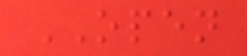OPEN
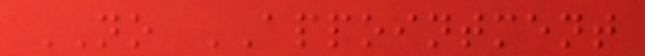NO APPOINTMENT
